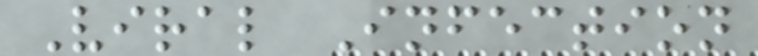Viral Infection
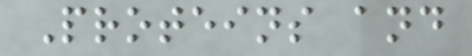Proteins and
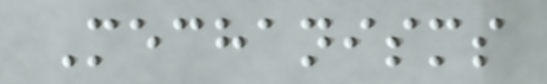Mechanisms
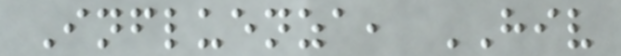Influenza, HIV
